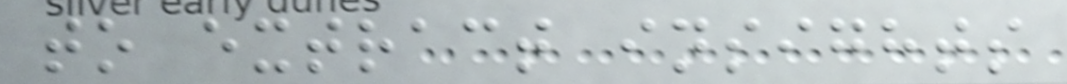to extract insights
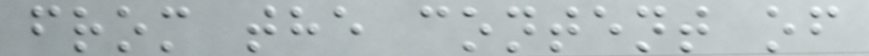from the content of
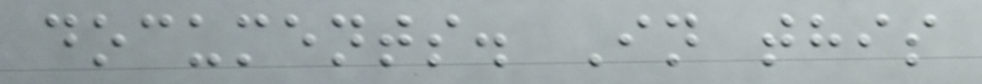documents. In this
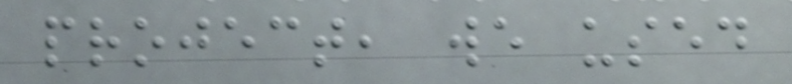project, we used
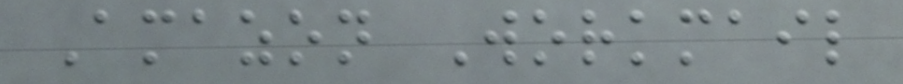Amazon Workmail
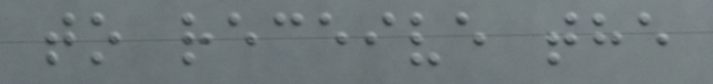to receive the
